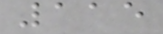115
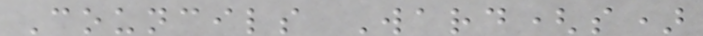Councils Ward(s)
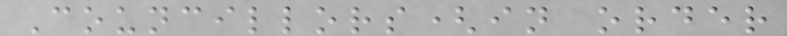Councillors(in order
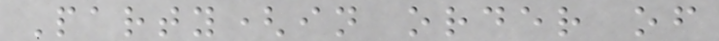Party(in order of
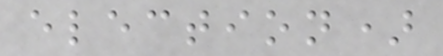election)
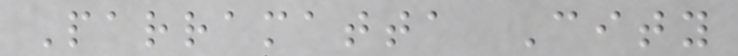Parramatta City
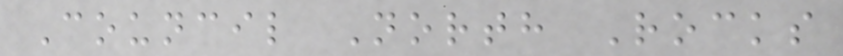Council North Rocks
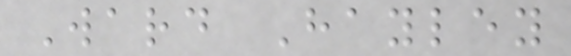Ward Hayley
